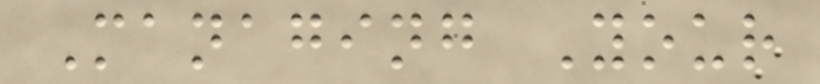Managing Your
